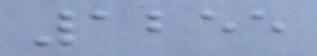1255
